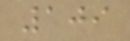109
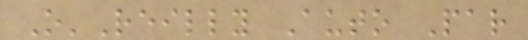O'Reilly Auto Par
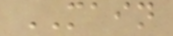MAIN
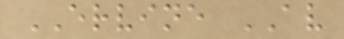ERVINE AV
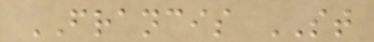FRANCIS ST
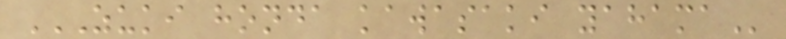ZUKI HONDA KAWASAKI YAHAMA
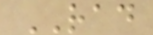RAD
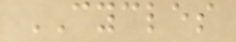CYCLES
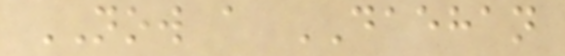NOW a DAEHAN
